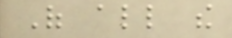Of all the
